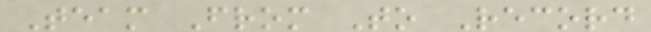Team From To Record
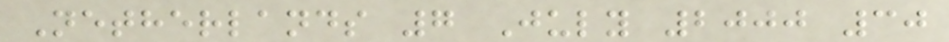Netherlands 7 July 2000 30
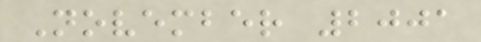November 2001
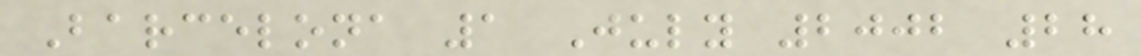Barcelona 1 July 2002 28
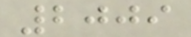2009
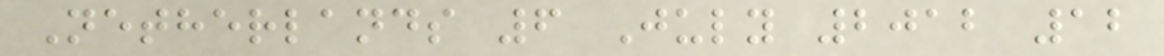Netherlands 6 July 2012 12
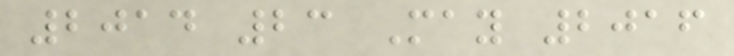2014 23 May 2016
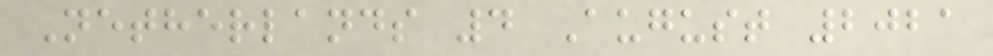Netherlands 4 August 2021
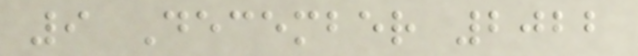9 December 2022
